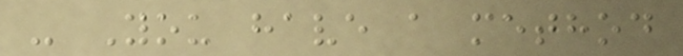- You have a method
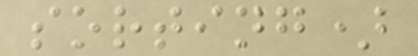sorting)
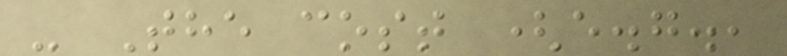- The cost (e.g.,
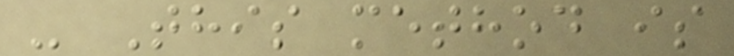- This method is
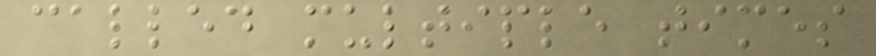called multiple times
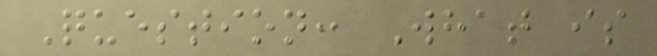Question: What is
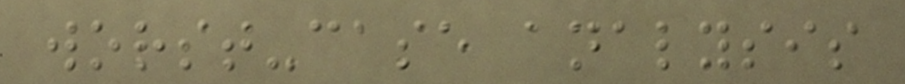worst-case analysis
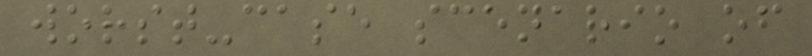worst-case scenario of
